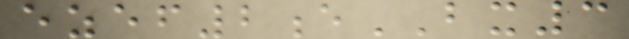ezef2eBX3
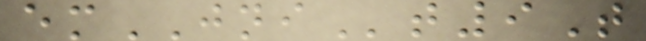emJNIt9T
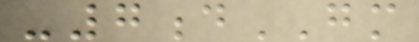-7dGM
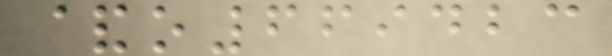&o669423
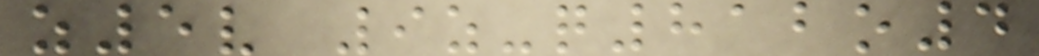z5v 9z-q812o4
